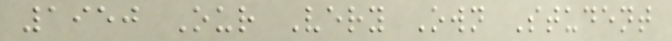1950 Our Very Own Student
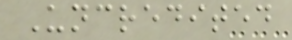Uncredited
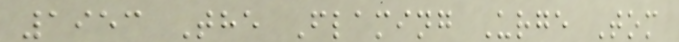1953 The Flaming Urge Tom
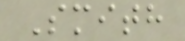Smith
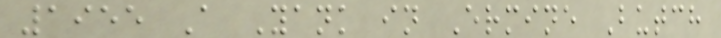1955 A Yank in Ermine Butch
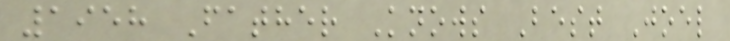1958 Father Knows Best Joel
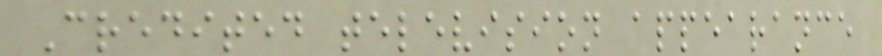Credited television appearance
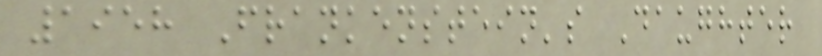1958 Frankenstein's Daughter
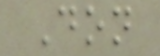Don
